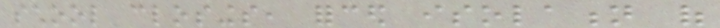school closings, forced isolation of
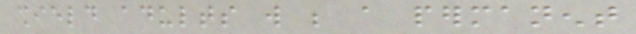shield adults will be a permanent
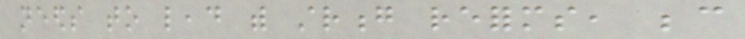needs to lead with strong reforms, because
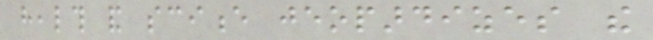health and science jeopardizes the
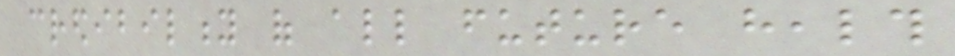credibility of all future health
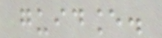guidance.
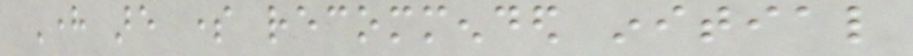Here are some recommended initial
